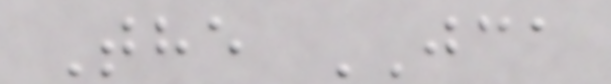The JCA
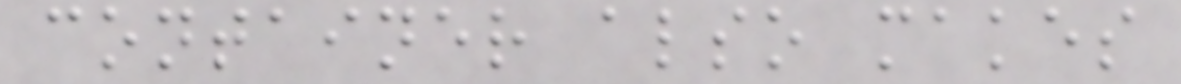container also makes
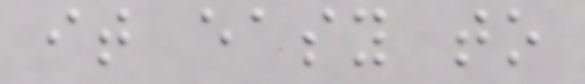it easy to
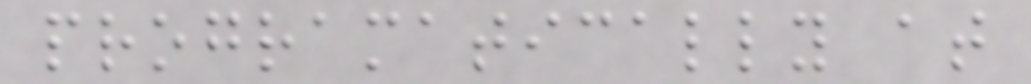programatically at
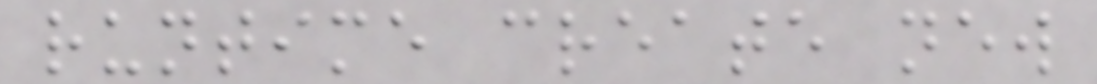runtime create new
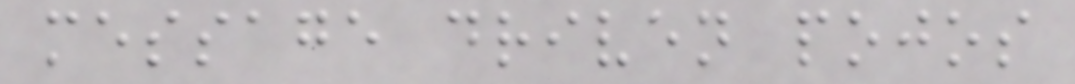message driven pojos
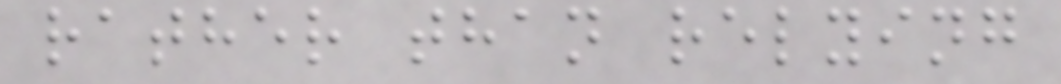rather than relying
